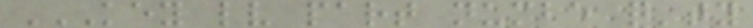KEY LV PART NUMBE Q'TY
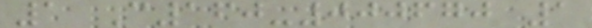1 C160-000670 1
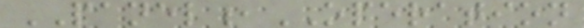PANEL,OPERATION
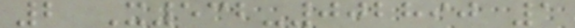2 X532-002890 1
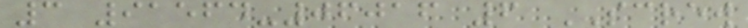3 91564-06016 6 SCREW
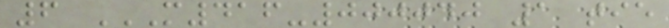6 M416-000040 1 TIE
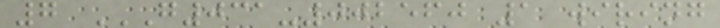7 G031-002560 1 WIRING
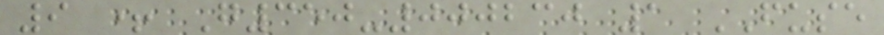9 + G350-000230 1 FUSE
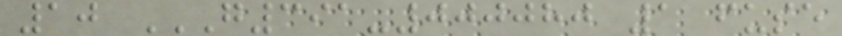10 G391-000080 1 FUSE
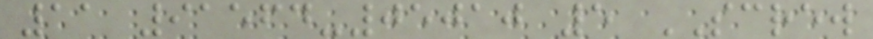11 91564-05010 5 SCREW
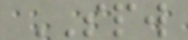SPW
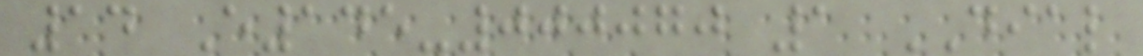14 E145-000070 1 DIAL
